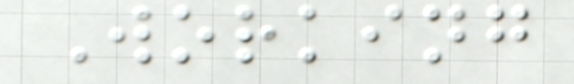Working
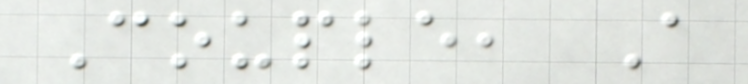Couple, A
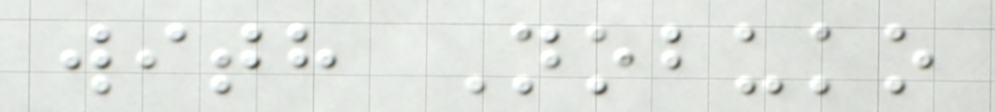with Nobuko
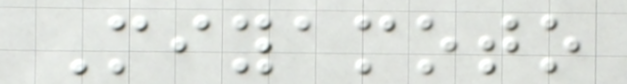Miyamoto
